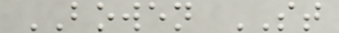BOWEN ST
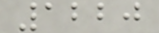1220
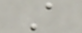A
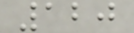120
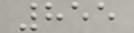855
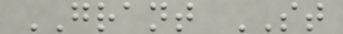GRANT ST
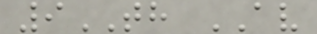9TH AV
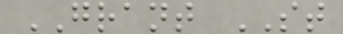GRANT ST
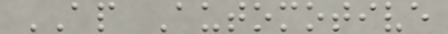AP Automotive
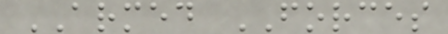ARMED FORCES
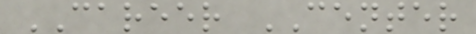CAREER CENTER
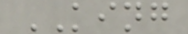KING
